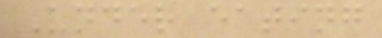Under eating
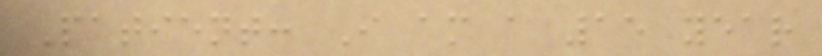Patient: I am a 15 year
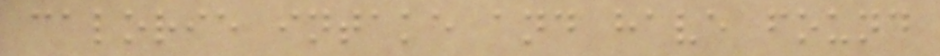calorie intake and have found
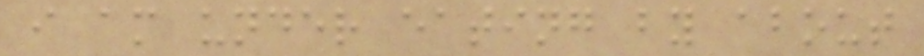i am under eating by about
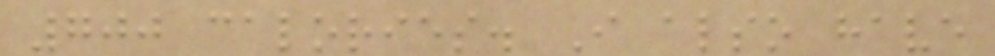700 calories. I also have
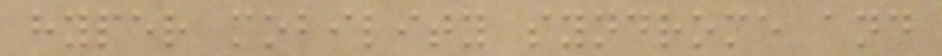hyper mobility syndrome and
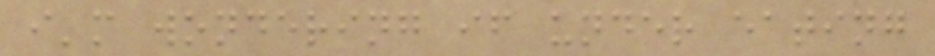i'm wondering if under eating
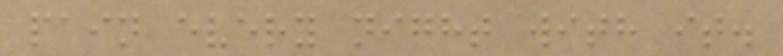pain every night with it.
